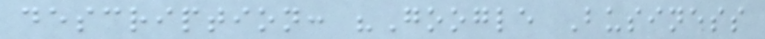description: "Google Business
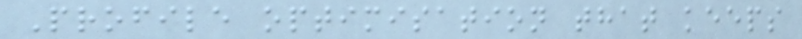Profile optimisation that keeps
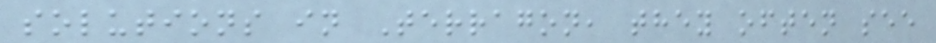solutions in Terragon, they often see
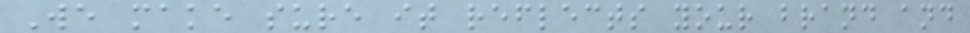We make sure it reflects your brand and
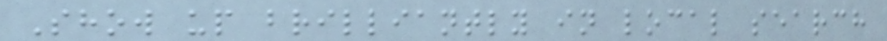Show up brilliantly in local search
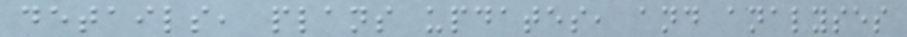details, plans updates, and analyses
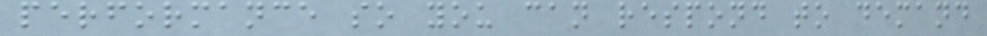performance so you can respond to demand
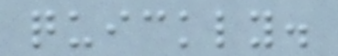quickly.
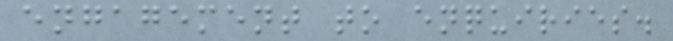engagement to enquiries.
